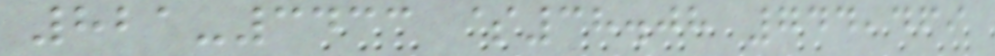821-3433 $38.08 744,469
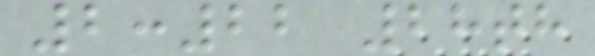2:22 28th
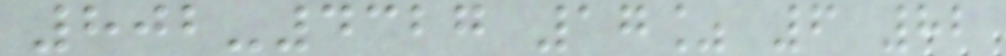802-4327 17% 6 82
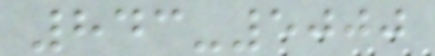843-5000
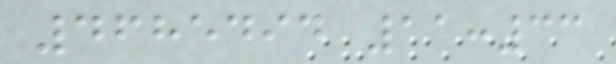4685494 11:33
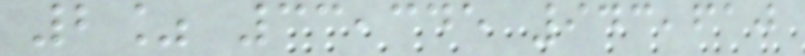2% 33,345 943,610
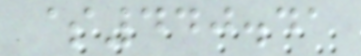$440.41
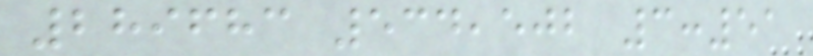289683 534,502 3:51
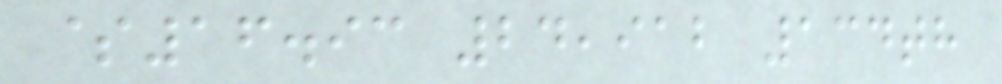$16.93 24,912 134th
